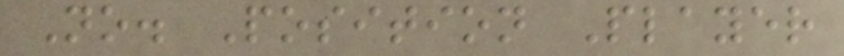No. Position Player
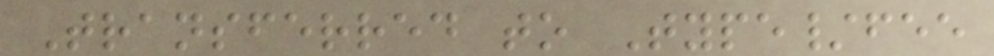Transferred to Type/fee
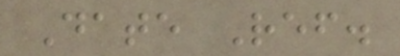Date Ref.
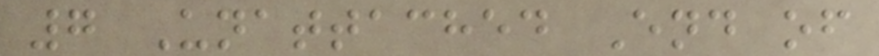7 Unattached End of
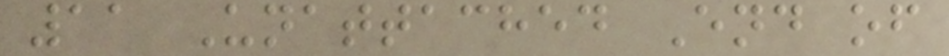11 Unattached End of
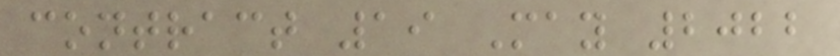contract 19 May 2022
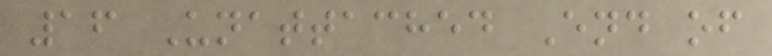16 Unattached End of
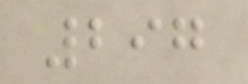297
